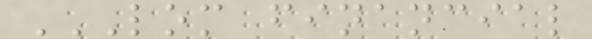LOM FINANCIAL
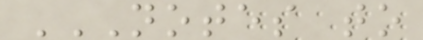NOTES TO
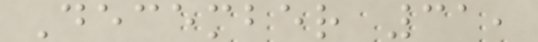December 31,
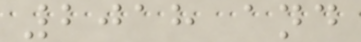2018 and
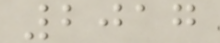2017
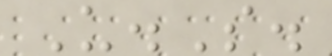U.S.
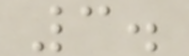3.
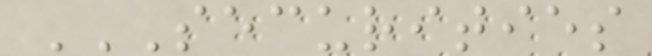SECURITIES
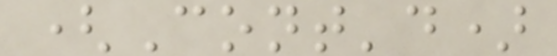(Cont'd)
